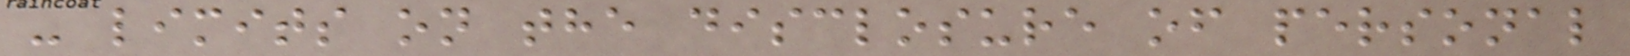- limits on the disclosure of personal
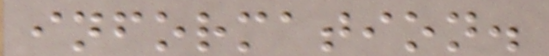information.
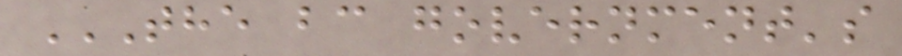THE BC GOVERNMENT'S
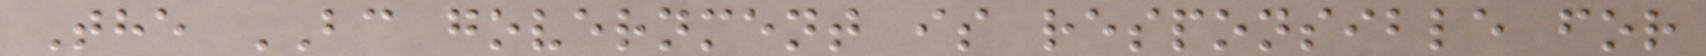The BC government is responsible for
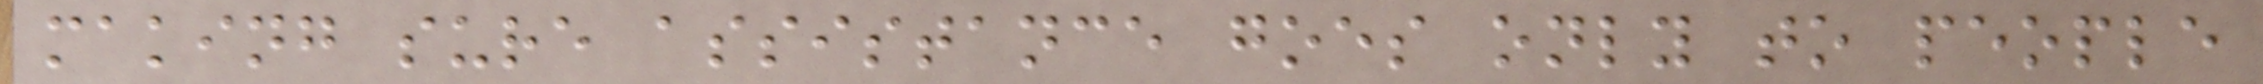making sure assistance goes only to people
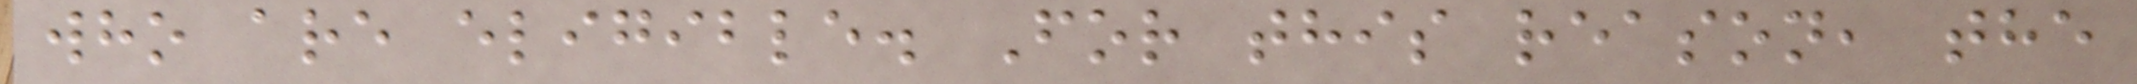who are eligible. For this reason, the
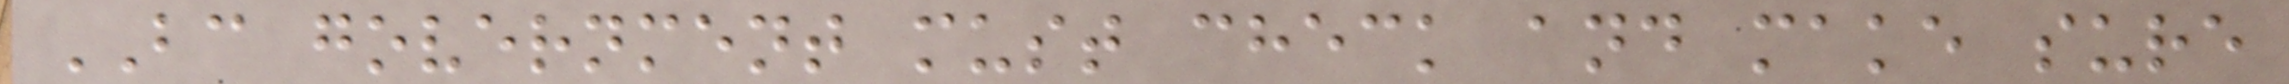BC government must check and make sure
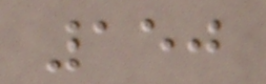150
